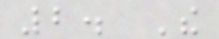2. The
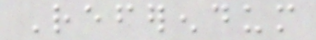Referendum
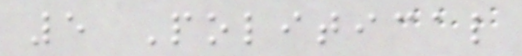5 Political
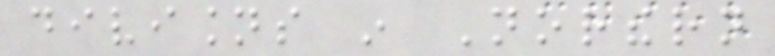divisions in Northern
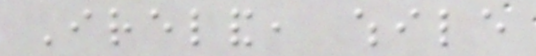Ireland, while
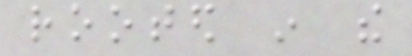rooted in the
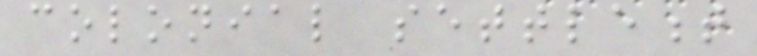colonial settlement
